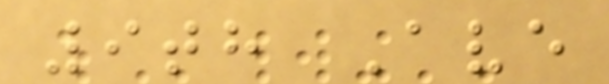9th Ave
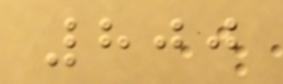800
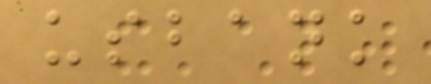usbank
